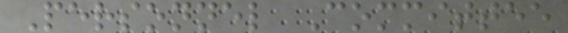Personnel Committee
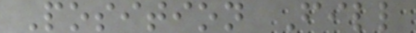Position Fill
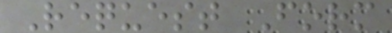Request Form
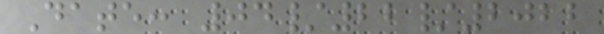Date: 04/22/2022
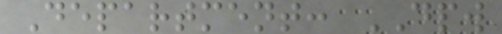Department: DPW
